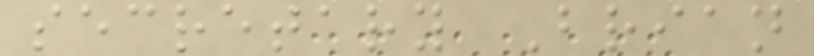secretary Brian
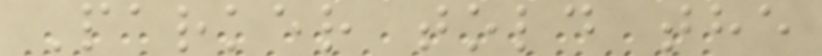Parker told the
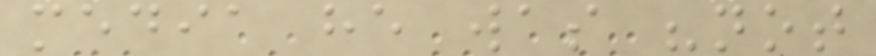media he was "not
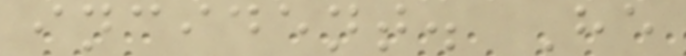incident. He
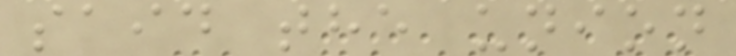said the union
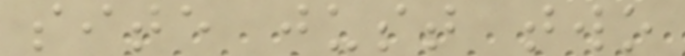site just two
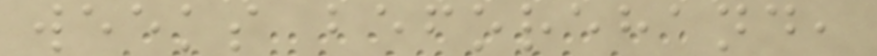weeks beforehand,
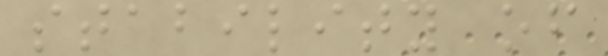stability of
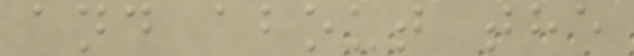and about the
